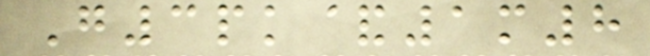G3pk&1m8
